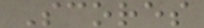Scores
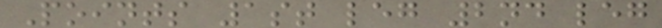Points 1st leg 2nd leg
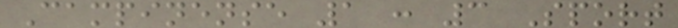Campinense 1 : 3 Sport
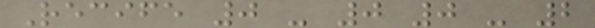Recife 0 - 0 0 - 2
